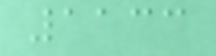1133
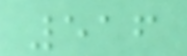516
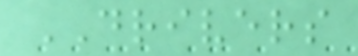DRIVERS
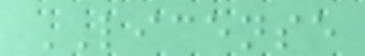LICENSE
